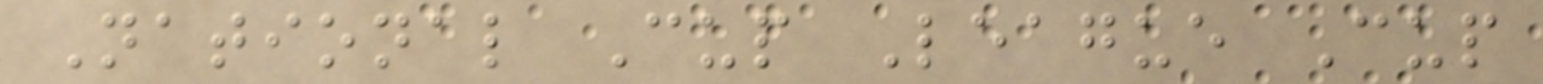National Cup League Cup
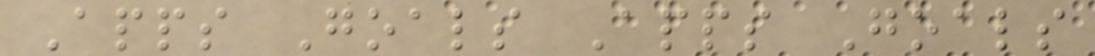Apps Goals Apps Goals
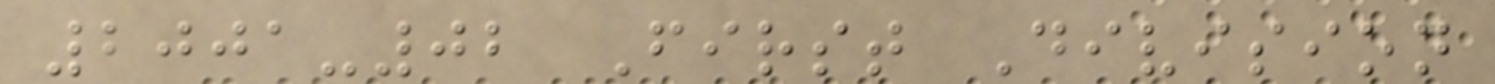2001-02 First Division
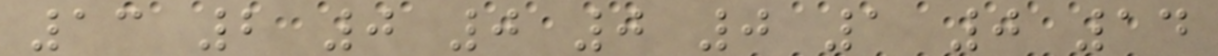13 2 0 0 0 0 1 0 14
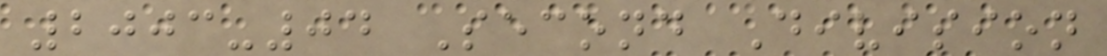2003-04 Second Division
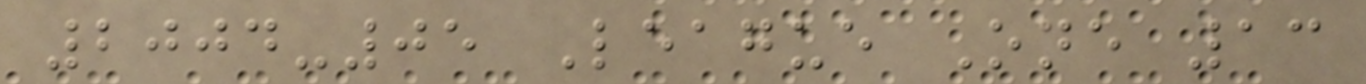2004-05 League One 13
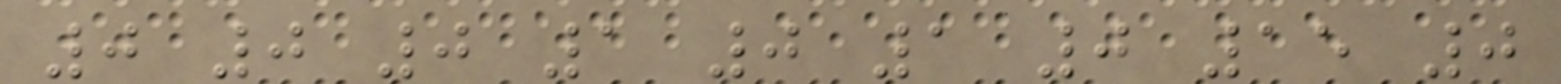0 0 0 1 0 1 0 15 0
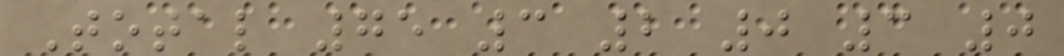Total 75 3 2 0 3 0
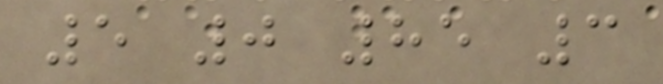5 0 85 3
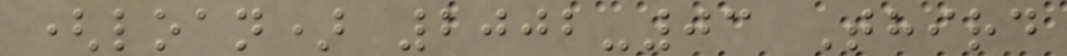(loan) 2002-03 Third
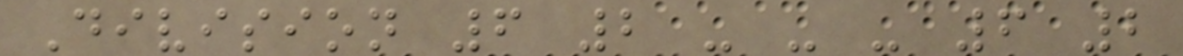Division 6 2 - - - 6 2
